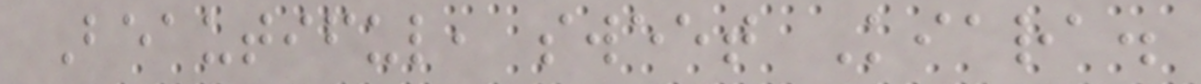Beautiful, sweet Kiara.
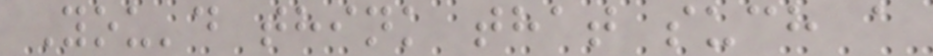You'd think that such a
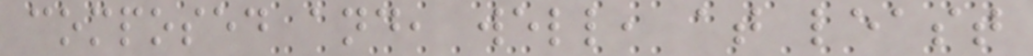composed and, well, at least
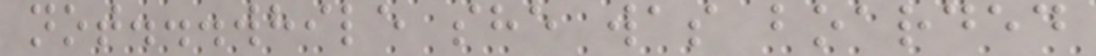not...while she was boarded
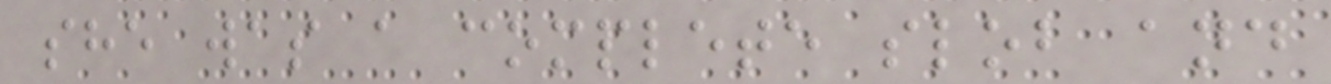she was a complete slob and
